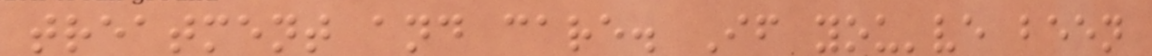treatment and care. If you've been
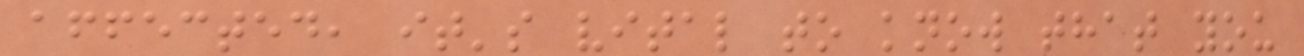affected, it's vital to know that you
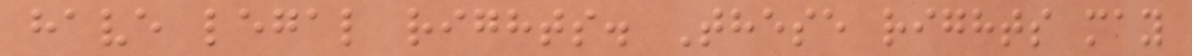have legal rights. These rights may
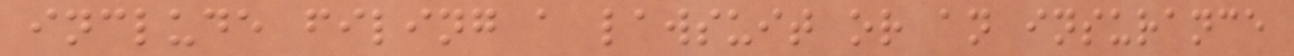include filing a lawsuit or an insurance
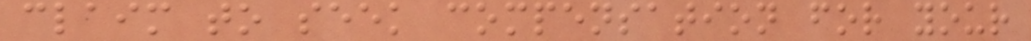claim to seek compensation for your
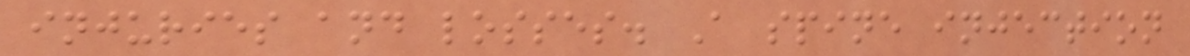injuries and losses. A spine injection
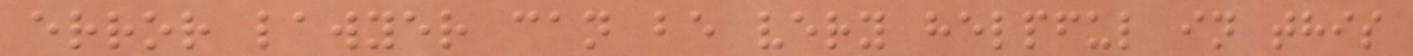error lawyer can be very helpful in this
